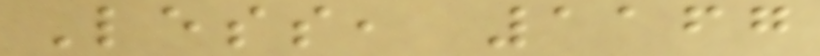Less, 1167
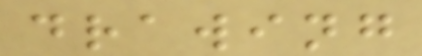drawing
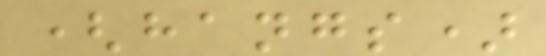(hangs)
